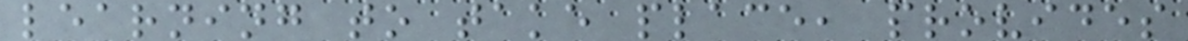learning to take place, provides
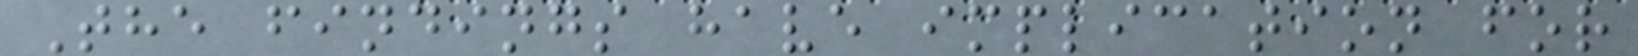The findings have implication for
